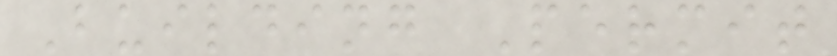Building Permit
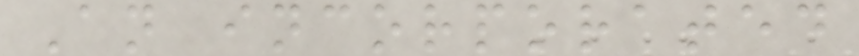An incorporated
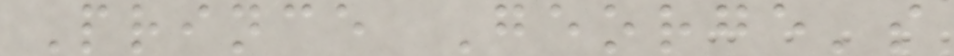Prince George's
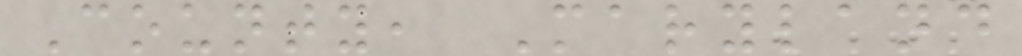County, Maryland
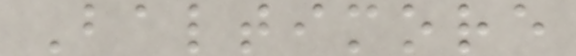Baltimore
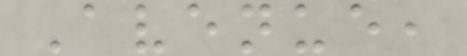Avenue,
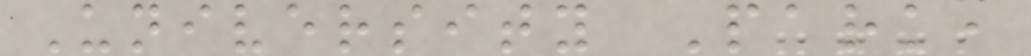University Park,
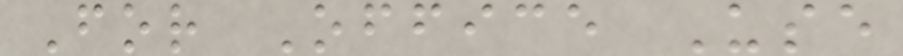For Office Use
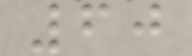60
